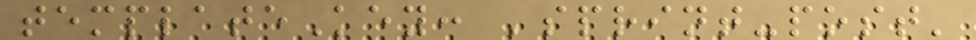templateKey: 'sprint-post'
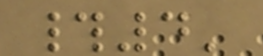#4'
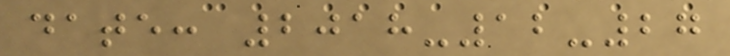date: 2018-12-27
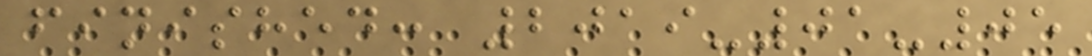finished: 2019-01-05
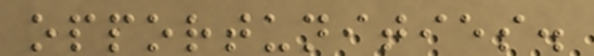opportunities.
